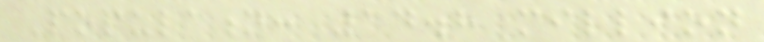Population: 14.8 million
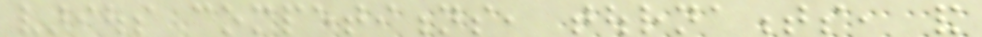various competitions, tournaments, and
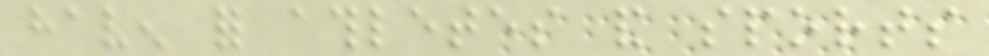haven for athletes and sports
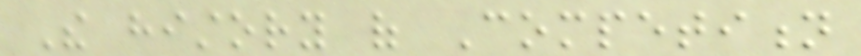The history of Competition
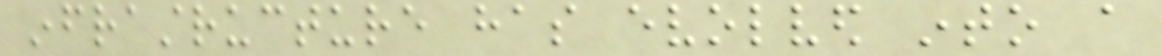infrastructure has evolved into a
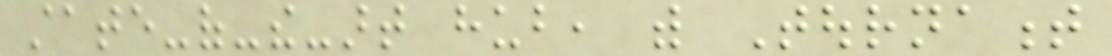state-of-the-art hub, with Tournament
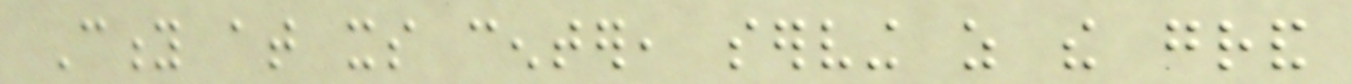City at its center, serving as the grand
